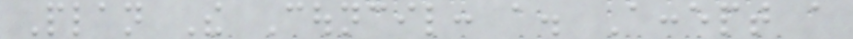Plan The Council: a. Accept a
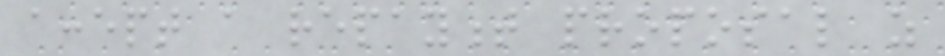accept a repayment proposal as
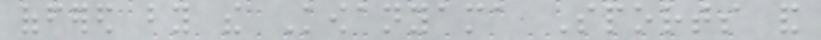offered by the Kowanyama Sports and
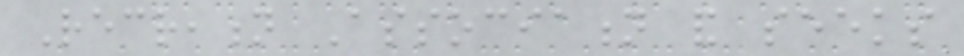Recreation Association and seeks
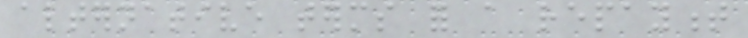alternative terms for a repayment
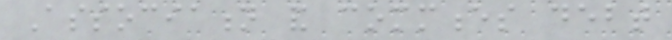Association and commences debt
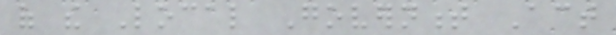of the Local Government Act
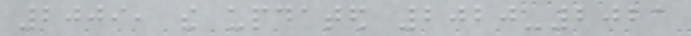2009, the updated 2020-2021
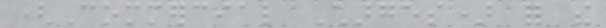(Commercial Charges) for the
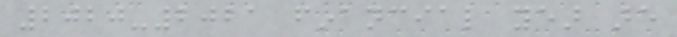2020-2021 financial year are
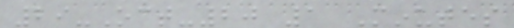29-Oct-20 1 Minutes
